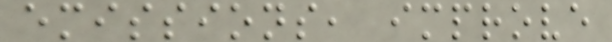emissions, improve
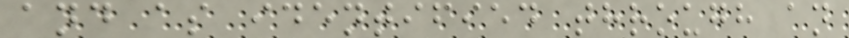and as identified through an
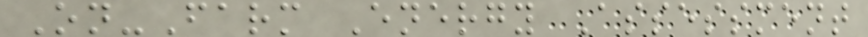On-Farm Energy Assessment
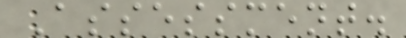Assessment.
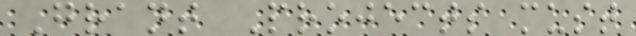Grant Projects must
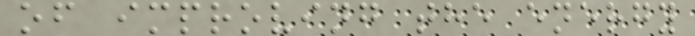of improving the energy
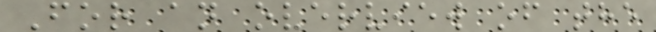For an overview of the
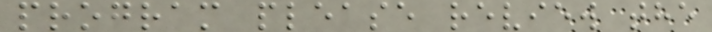program please review the
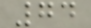74
